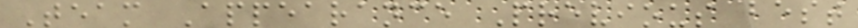Team Appearance Previous best
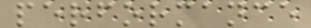performance
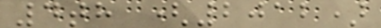4th (2012)
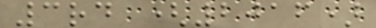3rd (2016)
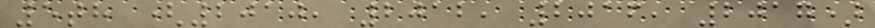5th (2010, 2012, 2016, 2017)
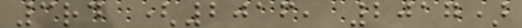3rd (2016, 2017)
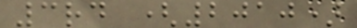3rd (2010)
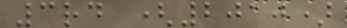3rd (2010)
